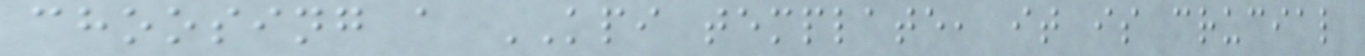choosing a KPI template, it is crucial
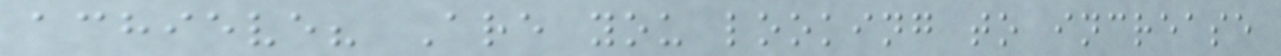achieve? Are you looking to increase
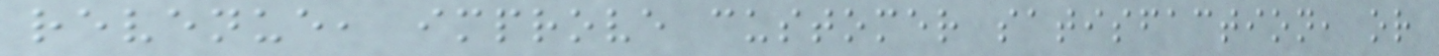revenue, improve customer satisfaction, or
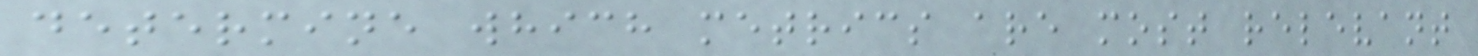determine which metrics are most relevant
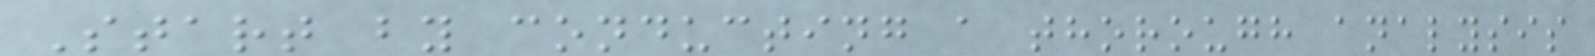Start by conducting a thorough analysis
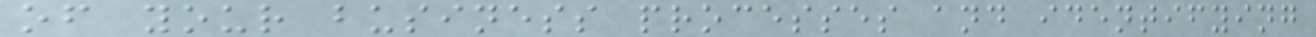of your business processes and identifying
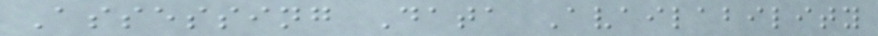Assessing Data Availability
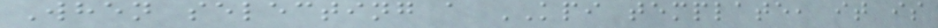When selecting a KPI template, it is
